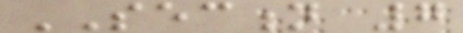SECTION 7
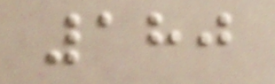180
